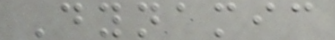Dynamic
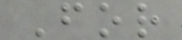For
